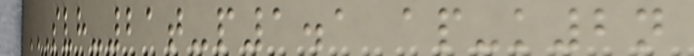SVH-21T-P1.1 AP-K2N
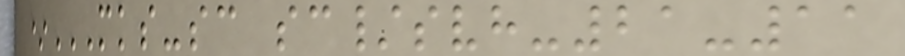*MKS-SC SC/SVH-21-11
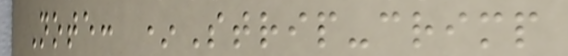Note: *Strip-crimp
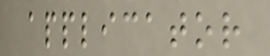applicator
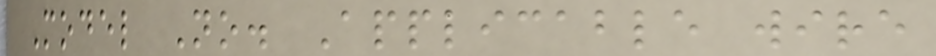Model No. Applicable wire
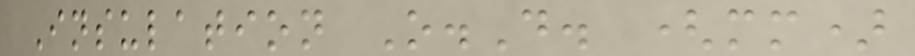Insulation O.D. (mm)
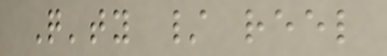Q'ty / reel
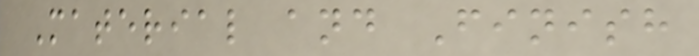Material and Finish
